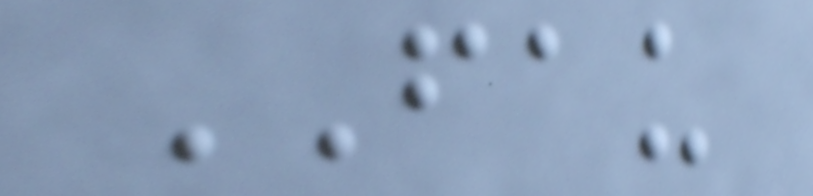FAU
